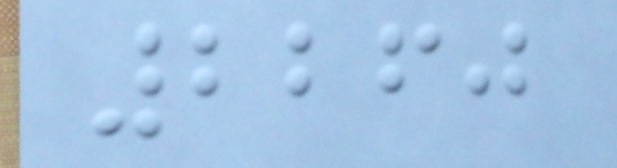2260
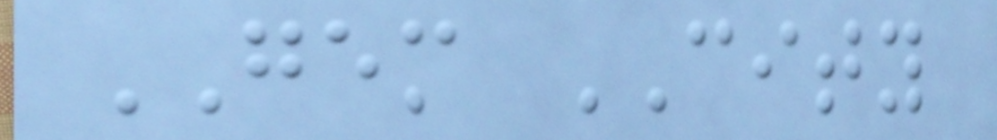GEM CITY
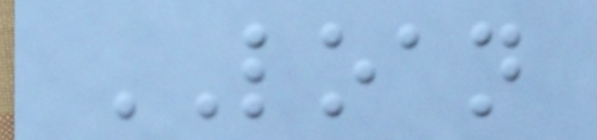LOAN
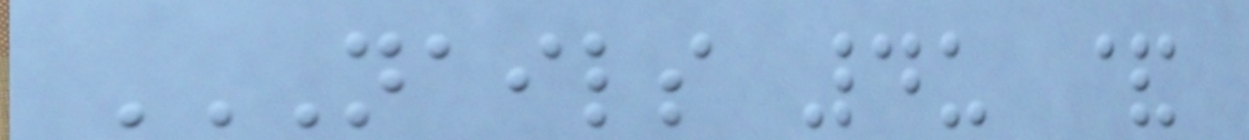NAILS 4U &
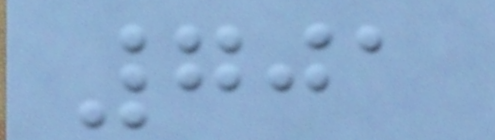701
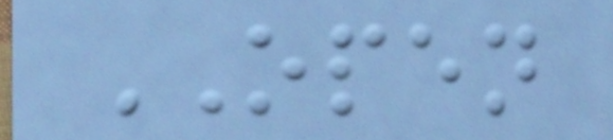OPEN
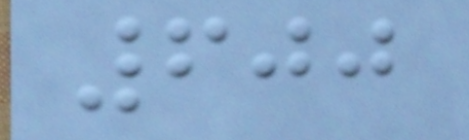600
